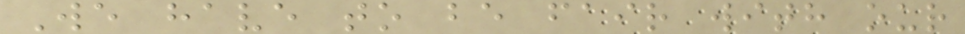We have to be fair with our
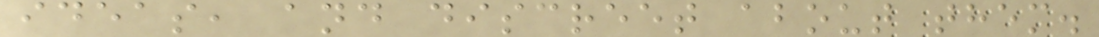ideas, and discreet about them.
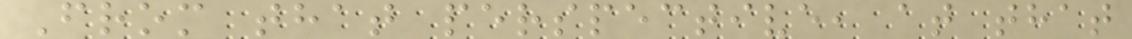From that perspective, at that
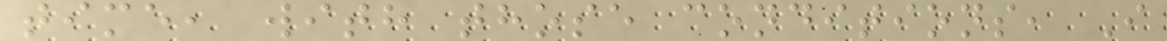time, with those conditions, I
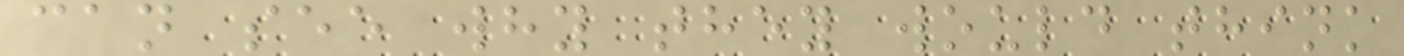can see why they would think
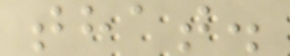that.
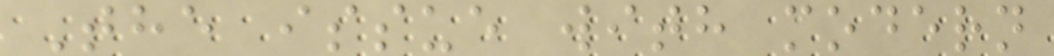The issue with modern
